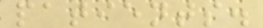patients.
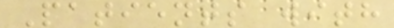Patients with
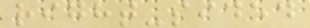right-sided
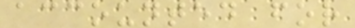accounted for
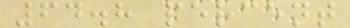64.8 percent
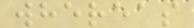whereas
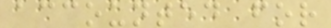accounted for
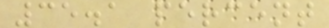35.1 percent
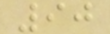90
